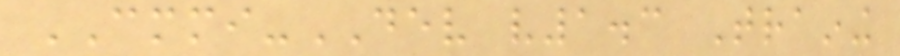CMMI-DEV v1.3 Training
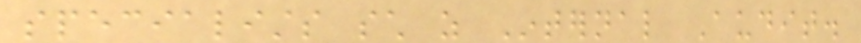specialists such as Internal Audit.
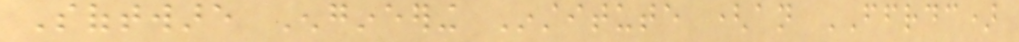Software Engineering Institute (an FFRDC)
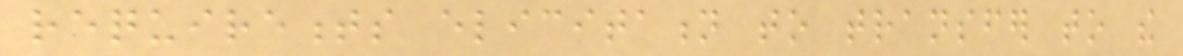requirements elicitation to transfer to the
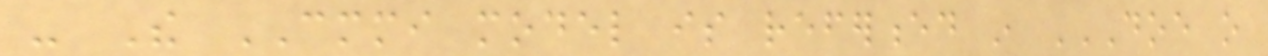- The CMMI model is referenced in DOE O
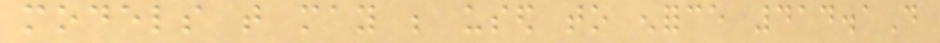models that may be used to enforce 414.1D
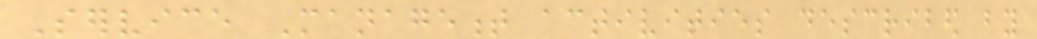Service Management activities described by
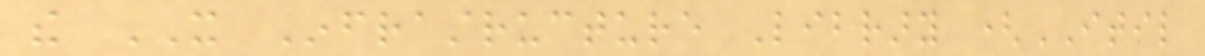the IT Infrastructure Library (ITIL
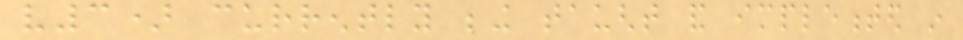v3) currently being taught and implemented in
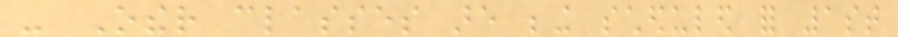- Other classes are being scheduled for 1st
